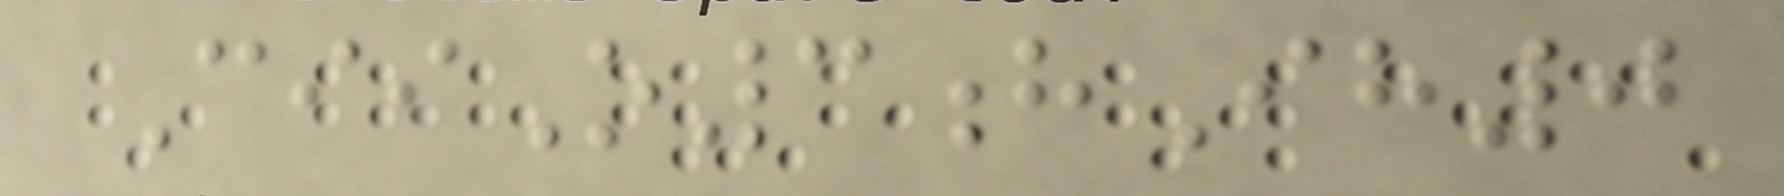CiiO3hIh0
